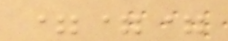===
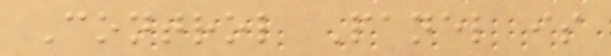Control Panel is
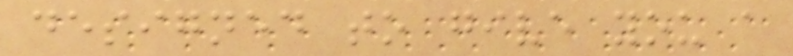designed to give you a
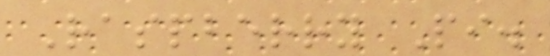Raspberry Pi.
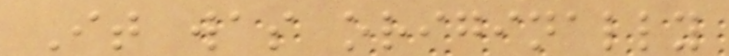It was originally
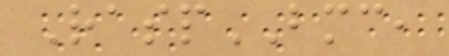RaspBMC,
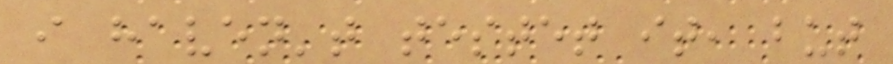i haven't testet it, but
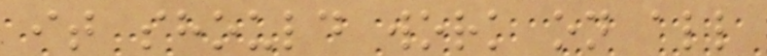it should work on all
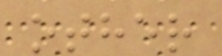other
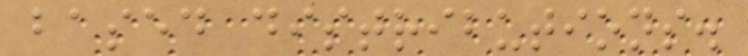based distributions.
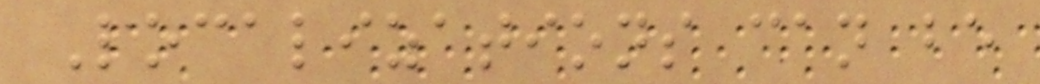Localizations can be
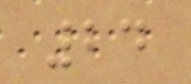24
